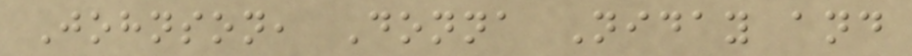Johnson, Donna Niday and
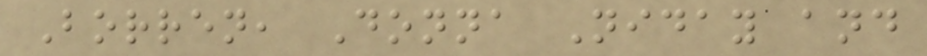Borren, Donna Niday and
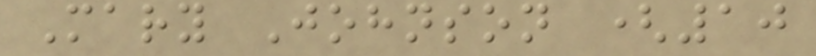Mary Johnson (10
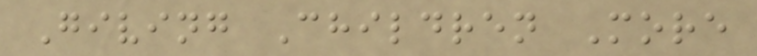Giving Children More
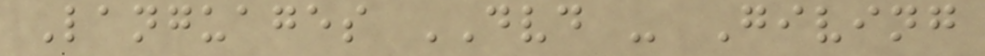Languages DVD - Giving
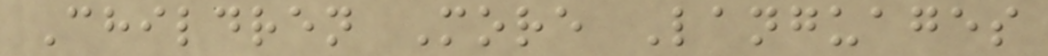Children More Languages
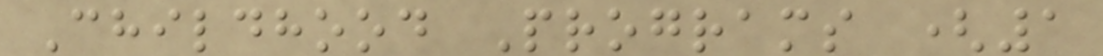Childhood Programs (1
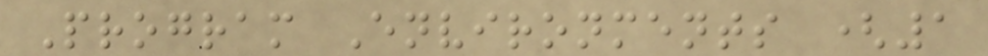Program Environments (1
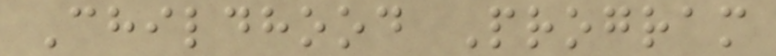Childhood Program
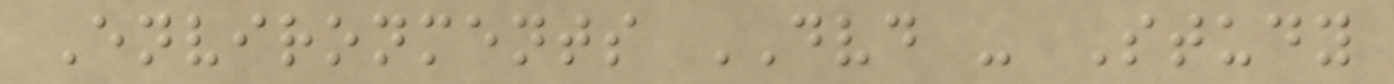Environments DVD - Study
